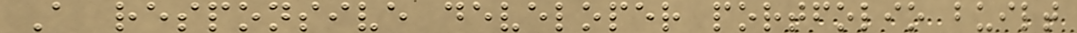A responsive developer portfolio built
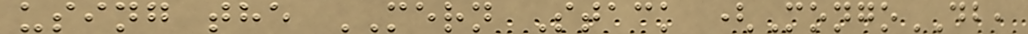using the MERN Stack (MongoDB,
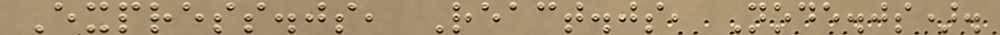Express.js, React.js, Node.js).
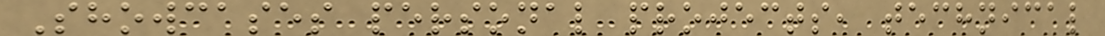Showcases personal projects, technical
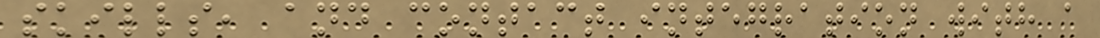skills, and contact integration with a
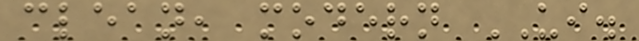clean, modern UI.
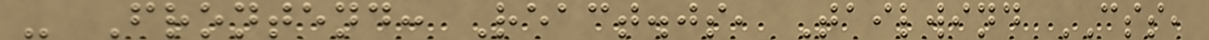- Frontend: React.js, Tailwind CSS,
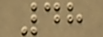48
